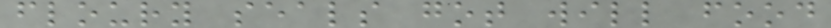floury seals got will food
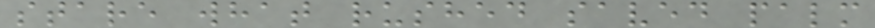stare what rushed saved palm
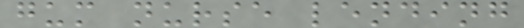gum nurse lending
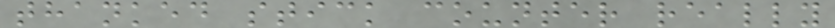thanked stick counter really
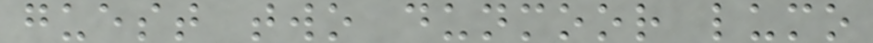guest two dunmoor lumo
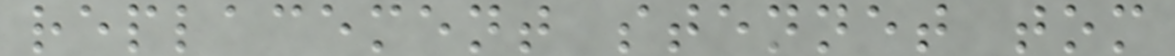replacement stennet tom
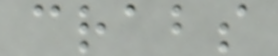crabs
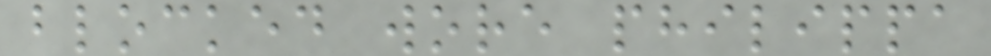blocked wore philippa
